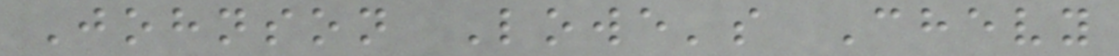Johnson Lowe's Chevy
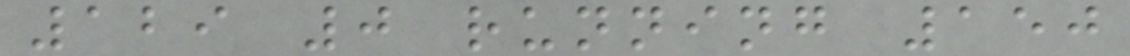129 0 running 150
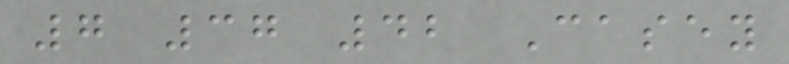7 37 42 Casey
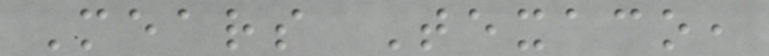Mears Texaco,
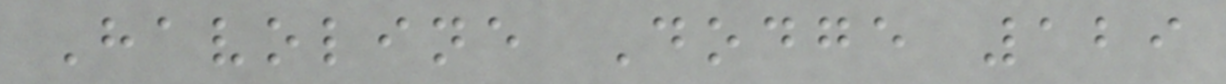Havoline Dodge 129
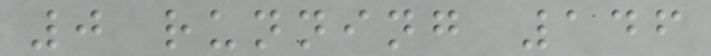0 running 146
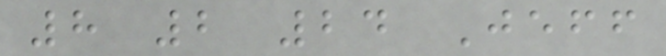8 2 24 Jeff
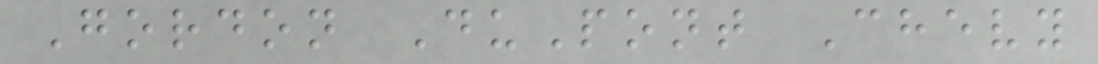Gordon DuPont Chevy
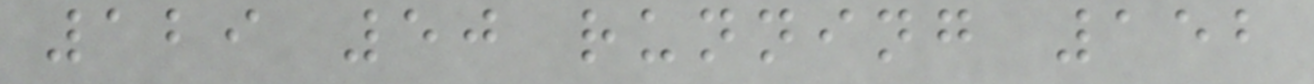129 50 running 152
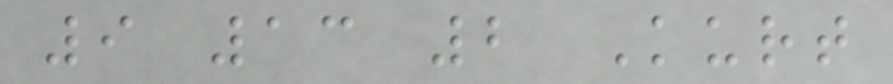9 13 2 Kurt
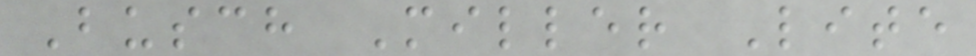Busch Miller Lite
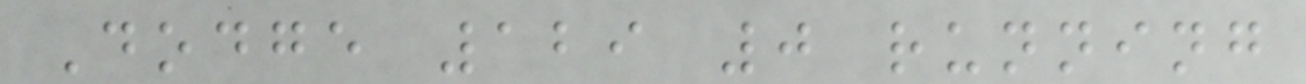Dodge 129 0 running
